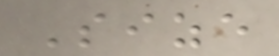Size
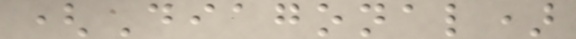(Diagonal)
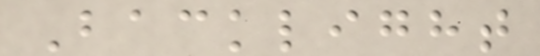Backlight
